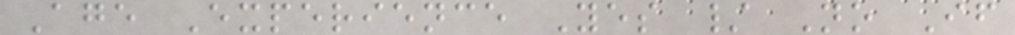Age Experience Yes / No If
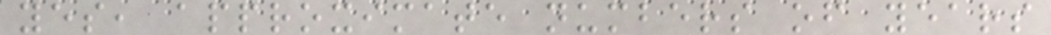yes, approximate numbers of years
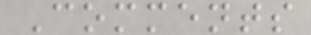Comments
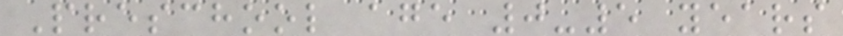Preschool age 0-5 years
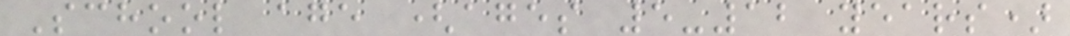School age (ages 5-12 years)
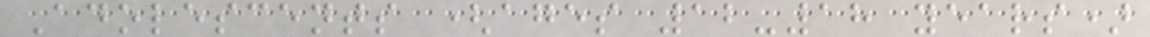Adolescents (ages 12-18 years)
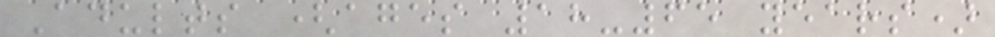Adults (ages 18-65 years)
